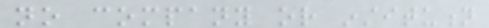no company or institution
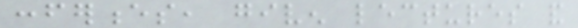conferences, given lectures and
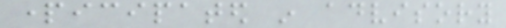participated in advisory
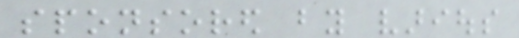sponsored by various
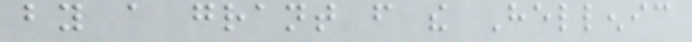by a grant from the Hellenic
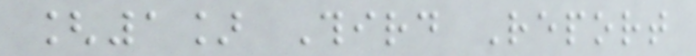[1] Third Report
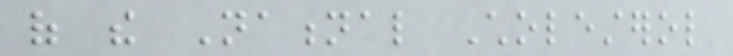of the National Cholesterol
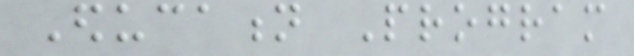Education Program
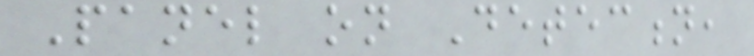Panel on Detection,
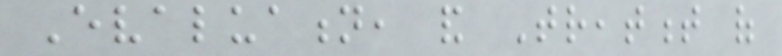Evaluation, and Treatment of
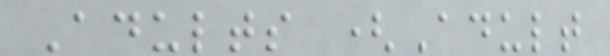Adults (Adult
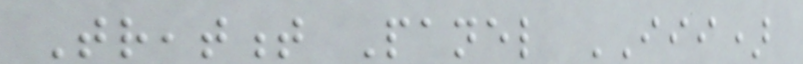Treatment Panel III)
